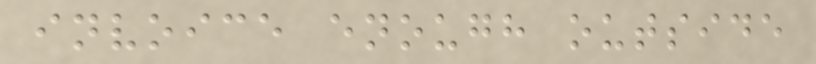invoice enough outside
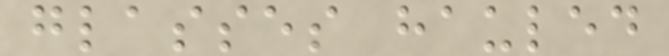glasses hauled
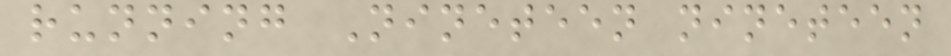running Nineteen nineteen
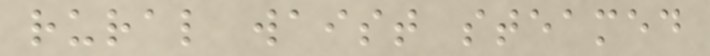rural waist steamed
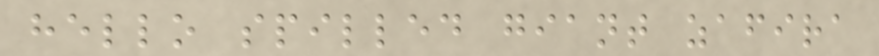hello spilled giant zafira
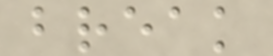break
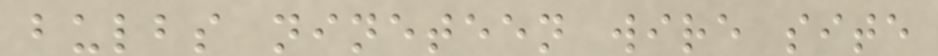bulbs nineteen wire site
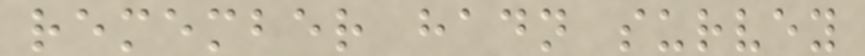remember hadn survey
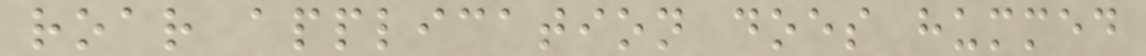roar application does hummed
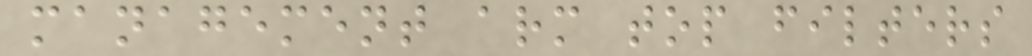management arm top filters
